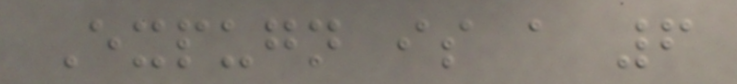Expugn is a 6
